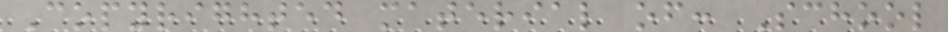Copyrighted material of: School
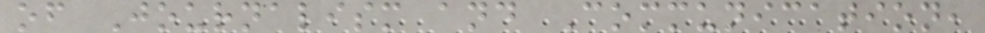of Journalism and Communication,
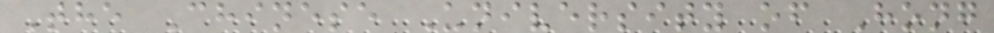The Chinese University of Hong
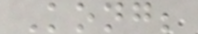Kong;
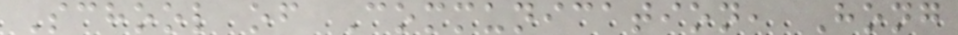School of Communication, Hong
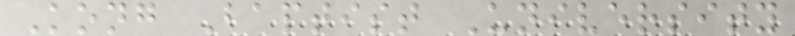Kong Baptist University
